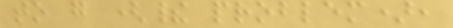to go (their problem),
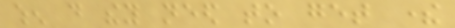when do they need to get there
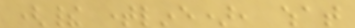(their timeline), what
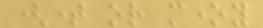(time or money
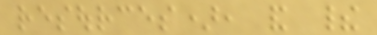resources), and their
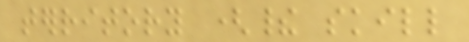territory (their skill
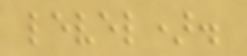level).
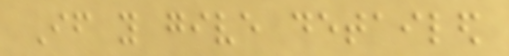If you give detailed
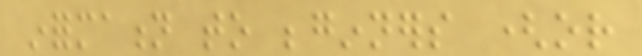information to beginners (or
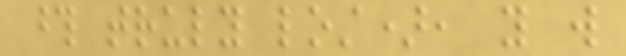those truly lost), you will
